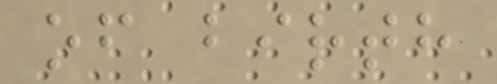of birth
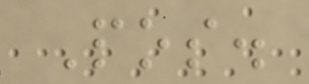Pos.
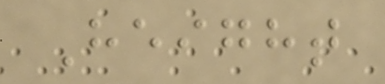Height
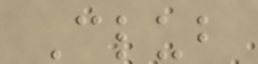Club
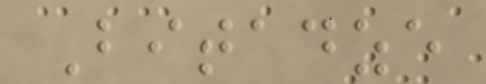Bitadze
